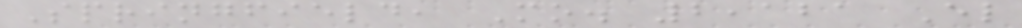Springfield, Mo. 2,121 El
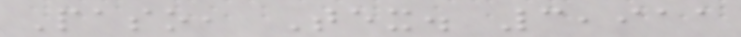Paso, Tex. 3,911
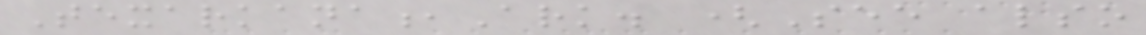Texarkana,Ark. (See also
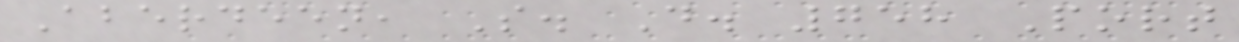Aberdeen, S. D. 758 Port
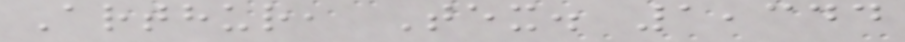Arthur, Tex. 1,344
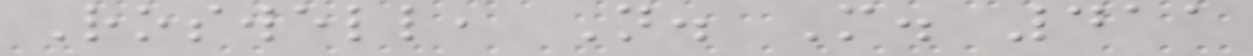Roswell, N. M. 411
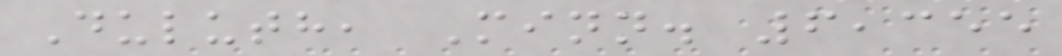Duluth, Minn. 6,355
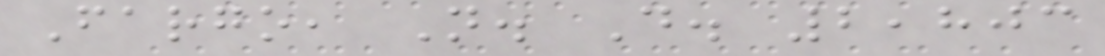Fargo, N. D. 2,803
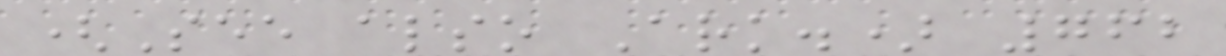(See also Ark.) 762
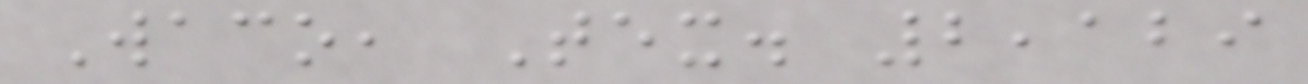Waco, Tex. 2,129
